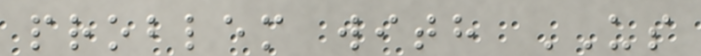problem with US
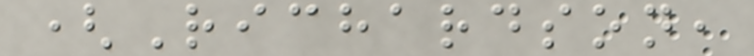(Richardson,
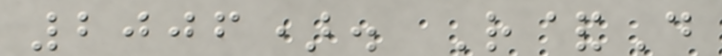2006). R&D
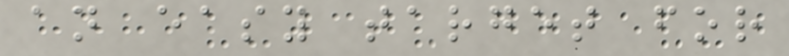an easy target for
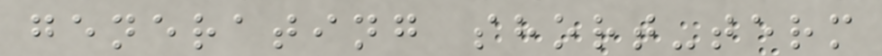generating short-term
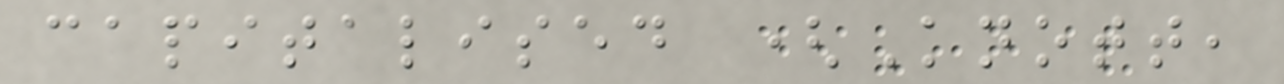capitalised (Knott,
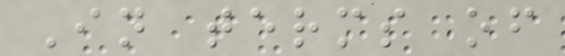In terms of
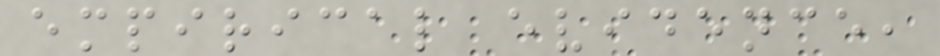empirical evidence,
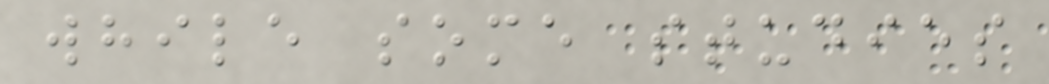while some studies
